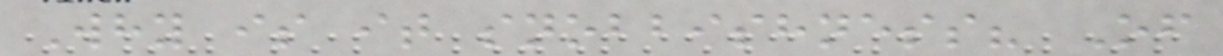Why is it snobbishness? Of
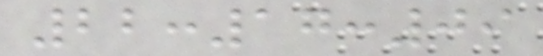22:17:09
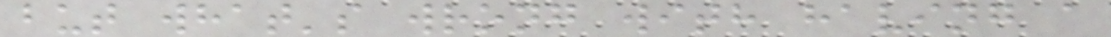but what's wrong with having a
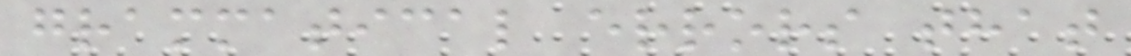grammatical errors that
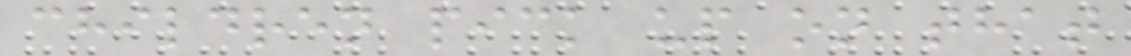children pick up on that
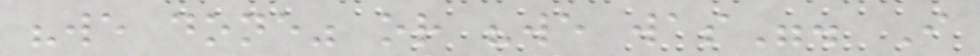"we done" or "we was". I
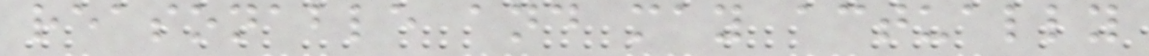reasonable and may actually
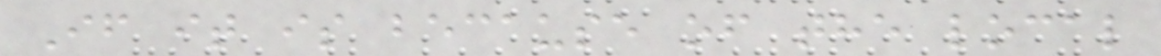If it is because of the local
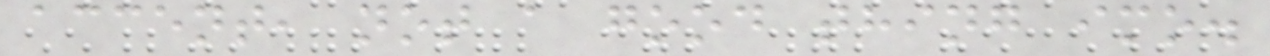accent, not a good thing imo.
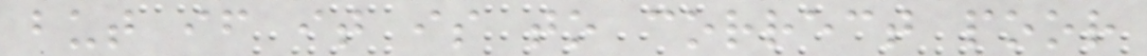but if it is to correct poor
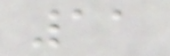11
